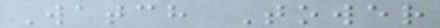Watch Tower
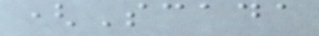(Scada
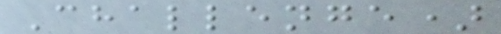Challenge)
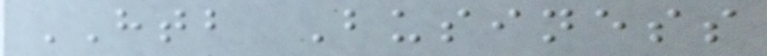HTB Business
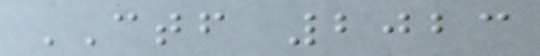CTF 2023
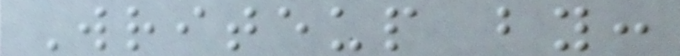Writeup by:
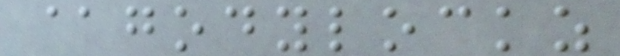@godylockz
